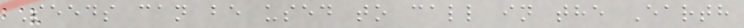Seeds can be used to call in the Earth
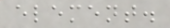element.
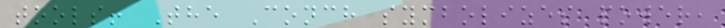tools! The Conch symbolizes power,
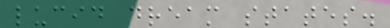lucid dream states.
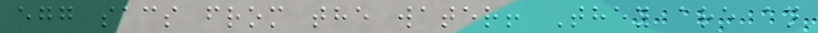egg sacs from the water! They are an
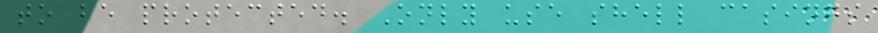to be protected. Only use shell casings
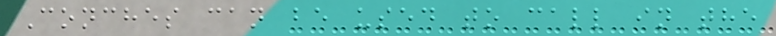Conches can be used to call in the
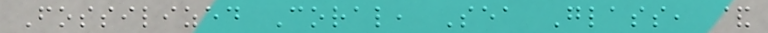Fossilized Coral, Sea Glass, &
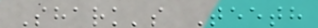Shark's Teeth
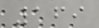169
